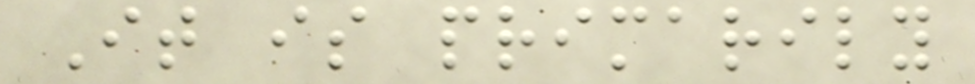It is primarily
